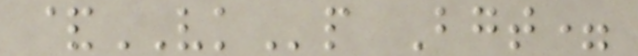&VKp Bgt=
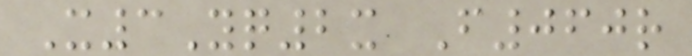X3Yq2x F060r
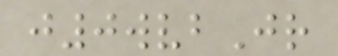j0wvbJr
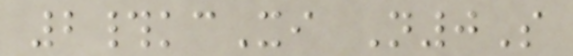2#kcXi N0S
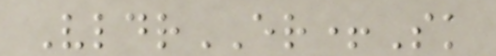VldrER+Sk
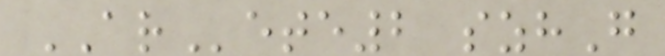ARete2 szhG
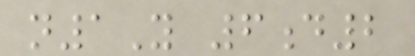n1Y 6d2
